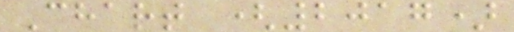Chart (2017)
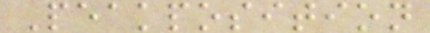Peakposition
